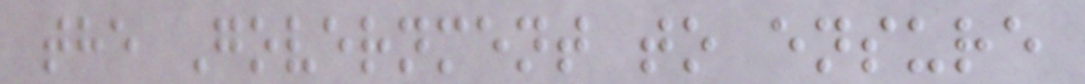the Government to ensure
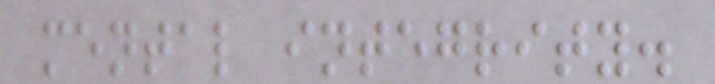mental integrity.
